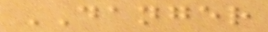DANGER
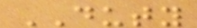DUTY
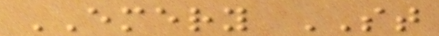EMERY ST
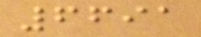6691
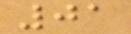01
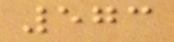573
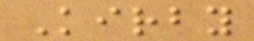Kirby
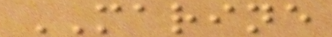MARINE
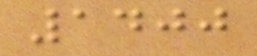1400
